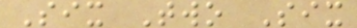Six Two Six
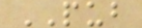PUB
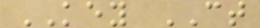KEY CT
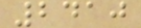2410
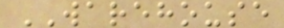WAREHOUSE
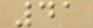41
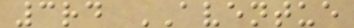3rd AVENTUE
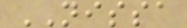NISSA
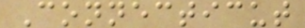Connecticut
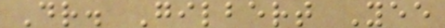Dr. Gilbert Yee
